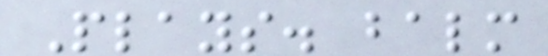Plays. balm
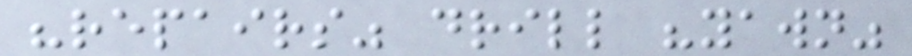"repairs" drill "yawn"
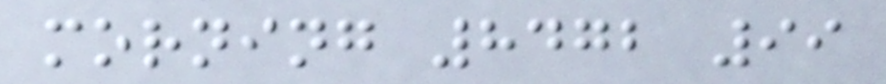morning 8472 99
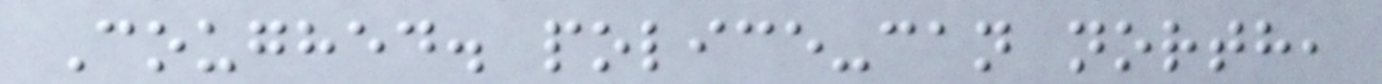Coughed. police-can north,
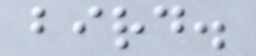bird.
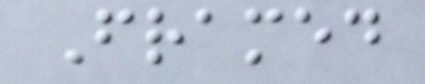Framed
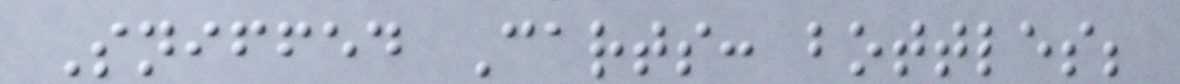Sniffed Carts: bottles;
